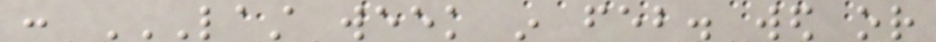: LAST WEEK IN FEB. WED OR
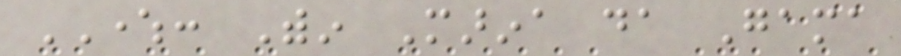WHERE: Within Marina da Gama
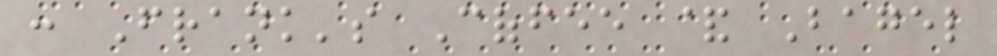: Frank's Coffee & Bagel
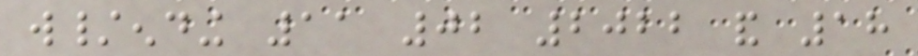w/ending 11 02 2022 and 18
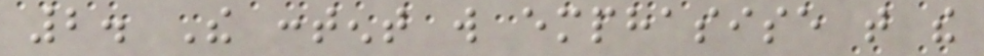2. The content will emphasise that the
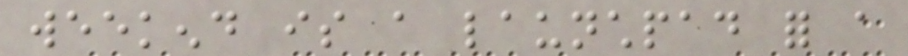weekend is a launchpad for a
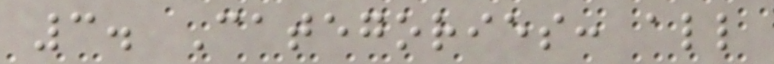3. Categories: all
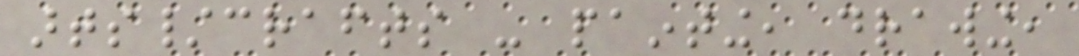arts/crafts - painting, drawing,
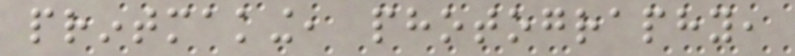printmaking, photography,
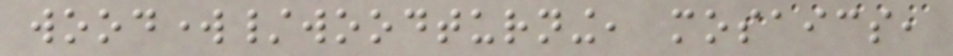woodwork/woodturning, mosaics,
